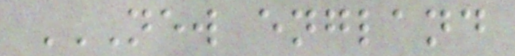NEW ENGLAND
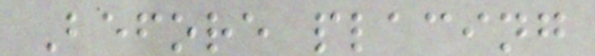Before placing
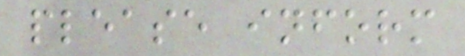please inform
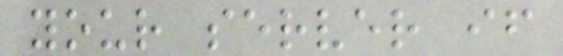your server if
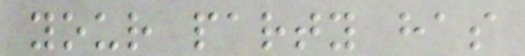your party has
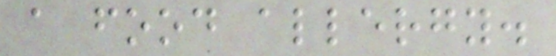a food allergy.
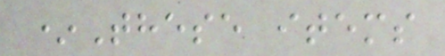*These items
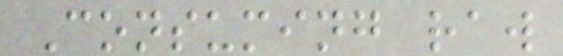Consuming raw
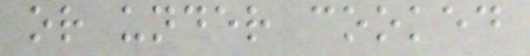or under cooked
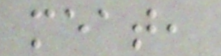meat,
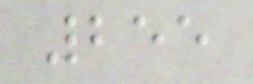255
